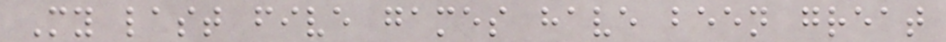My last five games have been great
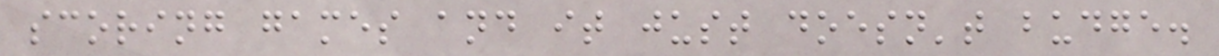scoring games and it just doesn't budge.
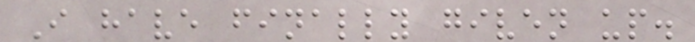I have finally given up.
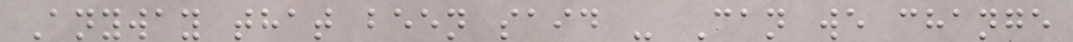Anyway that been said - Can we change
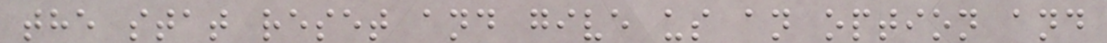the stat reset and give us an option and
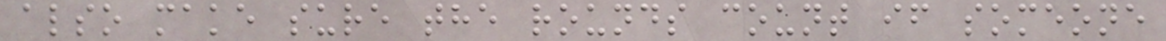also make sure the rounds count if someone
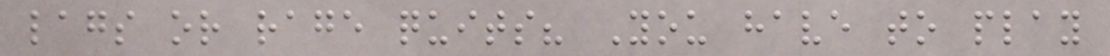lags or rage quits? You have to play
